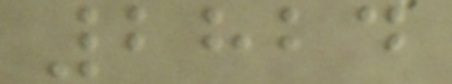2824
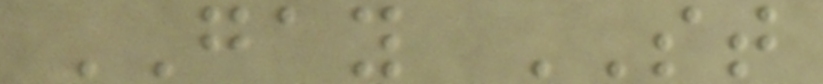GAY ST
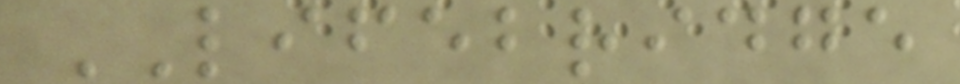LIFEBRIDGE
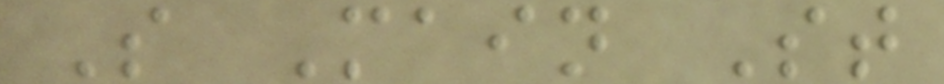S Main St
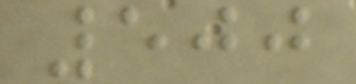500
